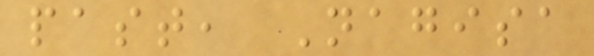past, Nagisa
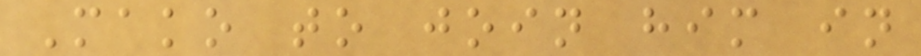Mako to join him in
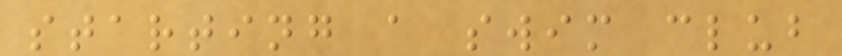starting a swim club
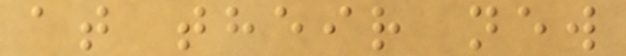at their new
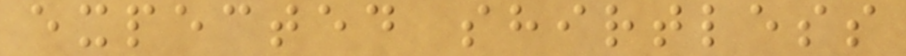expected shirtless
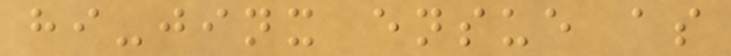hi-jinx ensue as
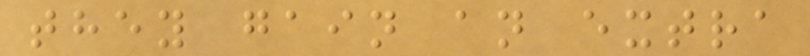they gain an extra
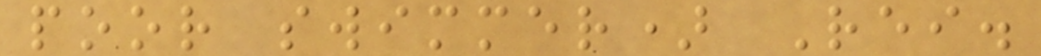poor swimmer) Rei.
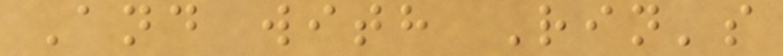And with Rin's
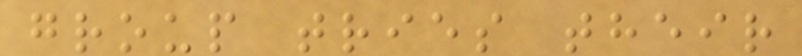group tries their
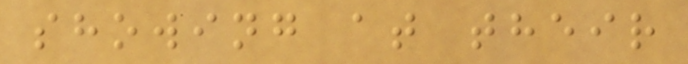showing at their
